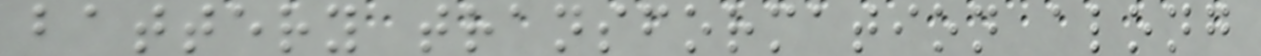battery transformation along
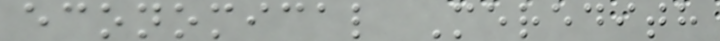economical Meredith
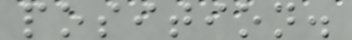position.
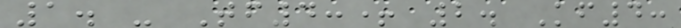1. - Tf4:+ 2. Kf4:
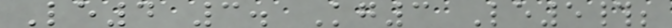Le4 3. Kg3 Le5#;
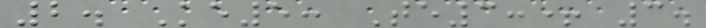2. Ke5: Te3:+ 3.
